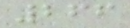266
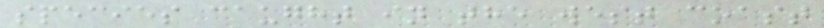species caught in the west coast
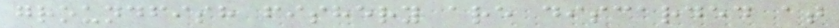groundfish fishery are discarded at
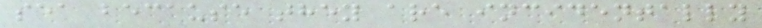sea because they are incidentally
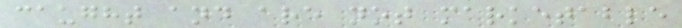caught and are not marketable
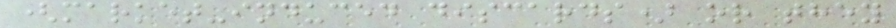(market-induced discards) or they
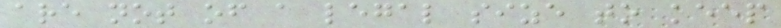are not of a legal size to keep
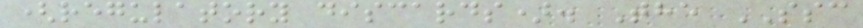(regulatory discards). The SSC
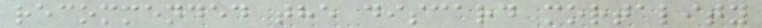recommended the discard mortality
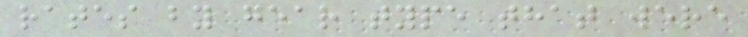rates by gear type that were
